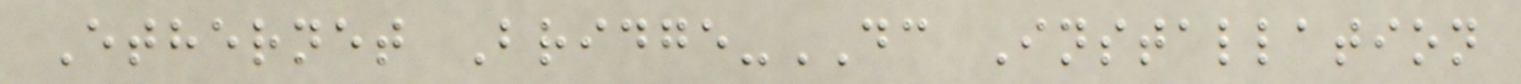Ethernet Bridge-DC Installation
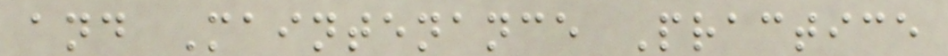and Maintenance Practice
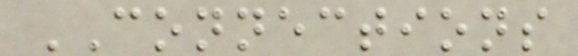CONNECTIONS
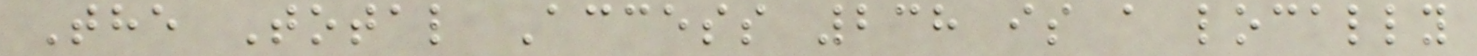The Total Access 238 is a locally
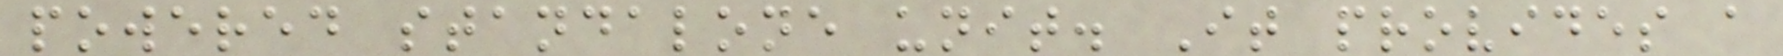powered standalone unit. It provides a
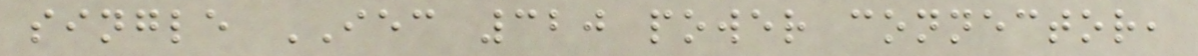single IEC 320 power connector,
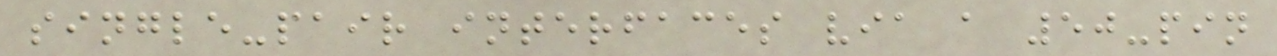single-pair interfaces via a 50-pin
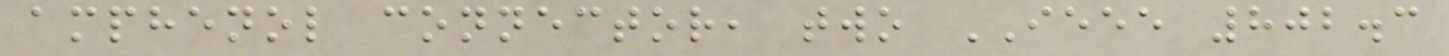amphenol connector, two IEEE 802.3
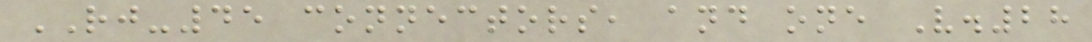RJ-45 connectors, and one V.28
